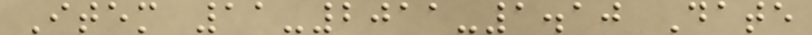Item 11-2011-1.10 Date
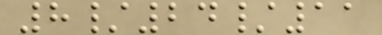8/24/11
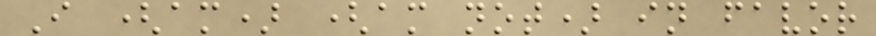I (am) (am not) in favor
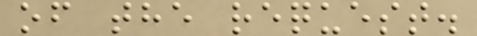of the request.
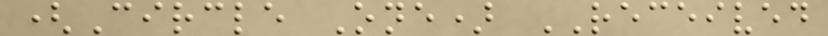(Circle One) RECEIVED
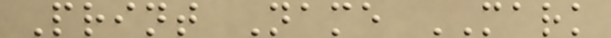Print Name MARK
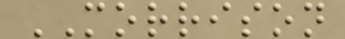MORRISON
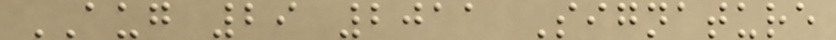AUG 29 2011 Signature
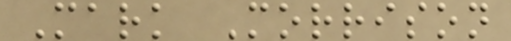Mark Morrison
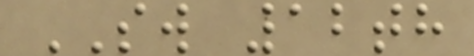SW 12th
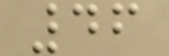46
